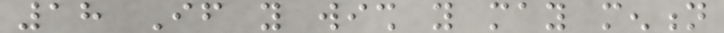18 If you wish you may mention
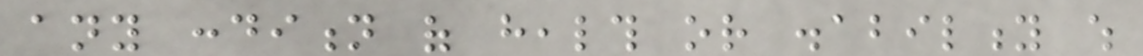any condition of health or disability which
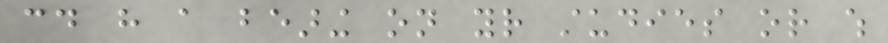could have a bearing on your studies or which
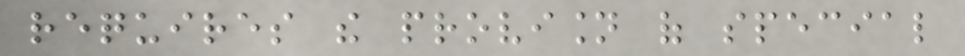requires the provision of special
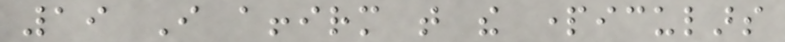19 I affirm that the particulars
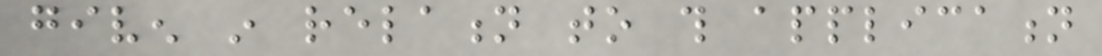given in relation to this application
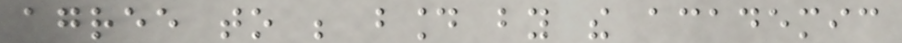agree to be bound by the academic
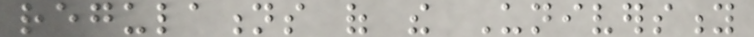regulations of the University
